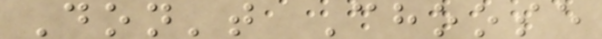Don't Choose
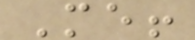Me!
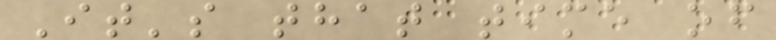It's that time of
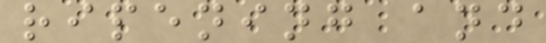ripening and
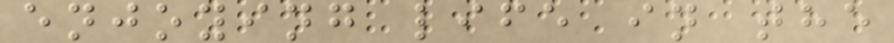enjoying life in the
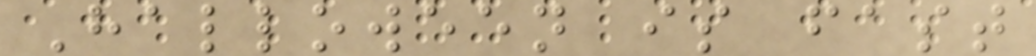Halloween is fast
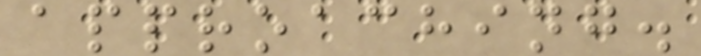approaching.
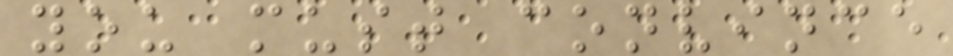you must convince
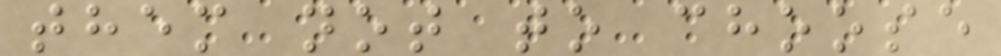them not to choose
